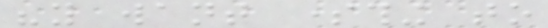"you want something to
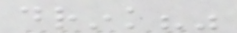drink?"
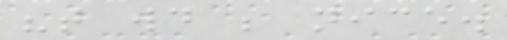"that would be nice.
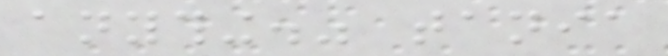anything." tania
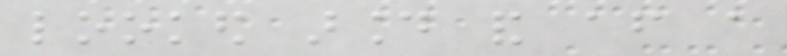looked around and after a
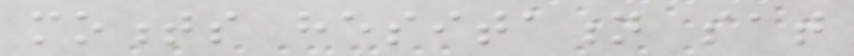moments hesitation sat
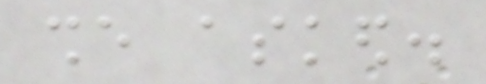she asked.
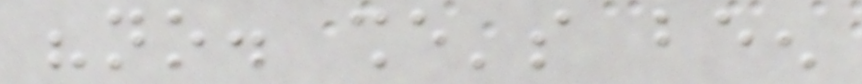"no. she's been
